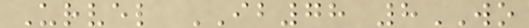Urvel IB78 8WO
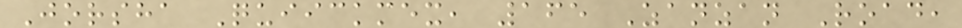Jorsha Quiickmex, 165 Zanzan Road,
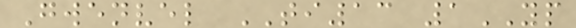Gwenvel TI13 1YP
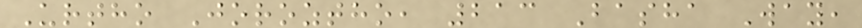Urtho Joroztho, 213 Basha Way,
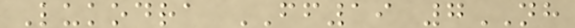Lukodra FF19 7NH
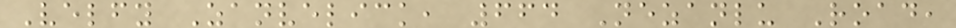Velfy Zanvelick, 664 Nezanlu Road,
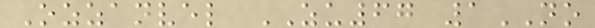Ozzanvel ZU67 1NO
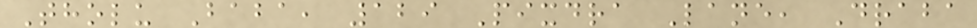Tholu Baba, 129 Pixdra Lane, Draba
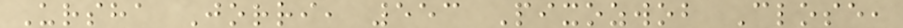Ursha Jorri, 553 Pixozwob Close,
